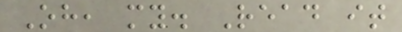Oh, my. Read it
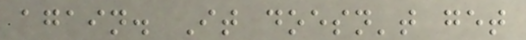again. It doesn't get
